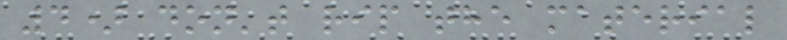4) don't rip the material
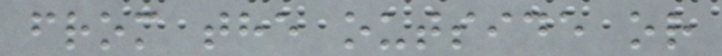from the outside or
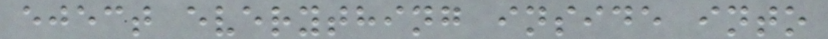eject everything inside into
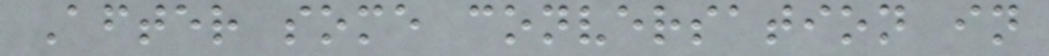After some conversation in
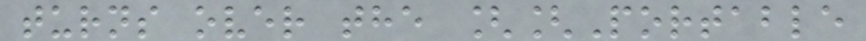turns over the [[Portable
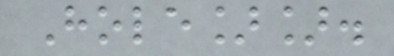Hole]].
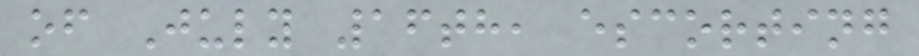of July 16th, escorting
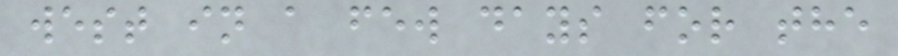west in a few days for the
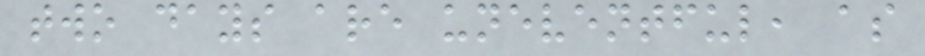two days are uneventful, as
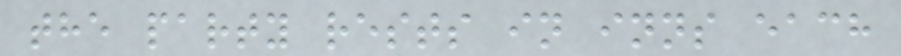the party rests in inns each
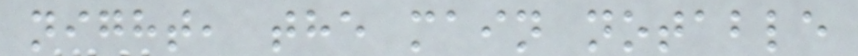night, the main notable
